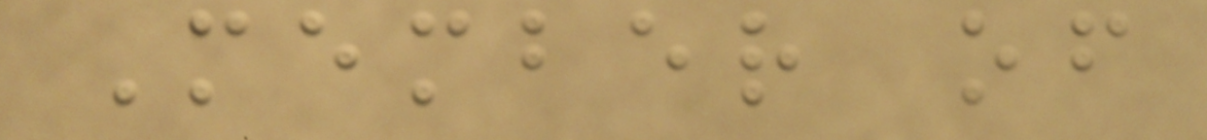Member of
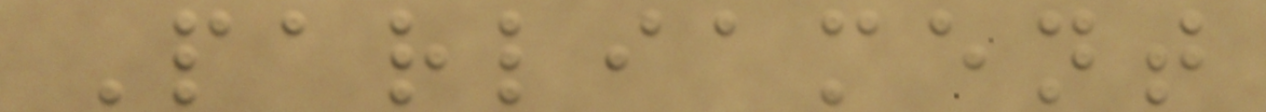Parliament
